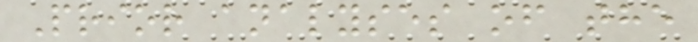Prior analyses of the
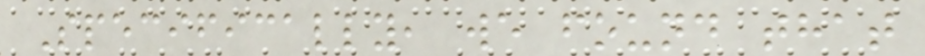Specifically, we found that
